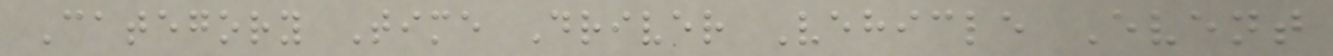Category Time Driver Vehicle Event
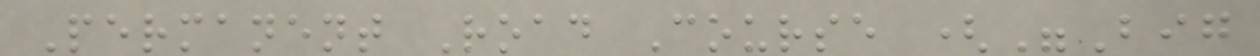Permanent Road Course ("Big
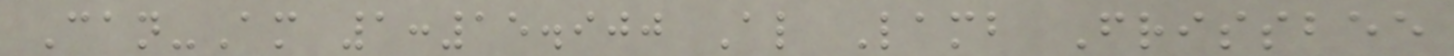Can-Am 1:15.900 Al Lamb Frissbee
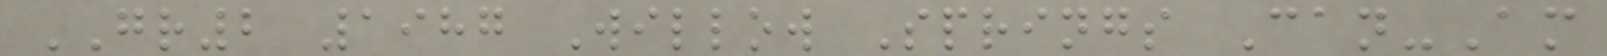GR2 1987 Willow Springs Can-Am
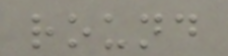round
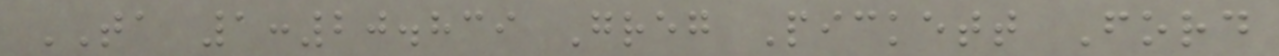TA 1:20.839 Greg Pickett Ford
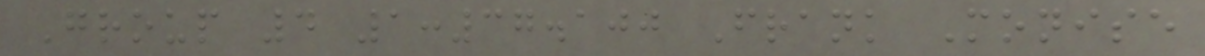Group 4 1:37.100 Frank Monise
